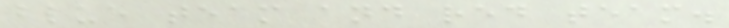blue team and red team.
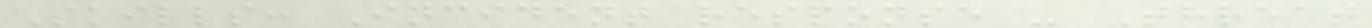Skills: Incident response - Threat
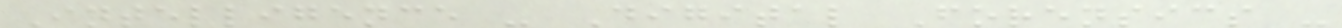Intelligence - Digital Forensics -
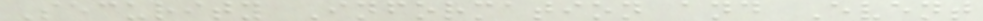Security Information and Event
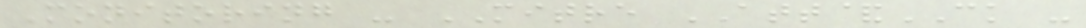Monitoring - MITRE ATT&CK -
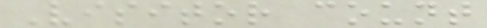Visitor count
